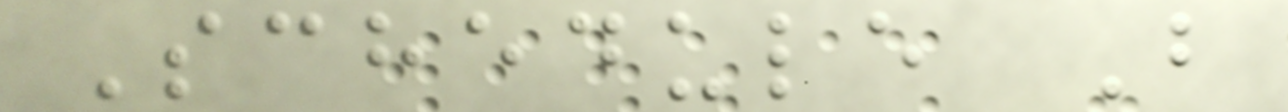Schedule B
